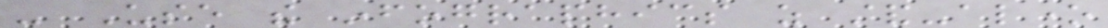- Use the infographics as stand-alone
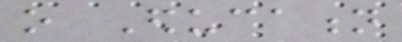o Education
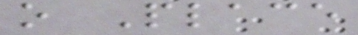o Place
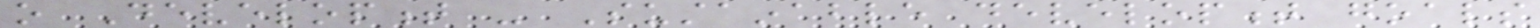o Development - Sustainable development goals
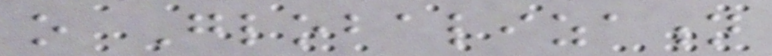o Globalization
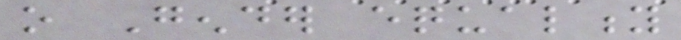o Gender equality
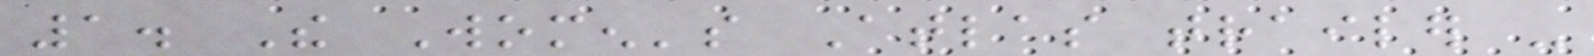1. The Women's Atlas trailer -
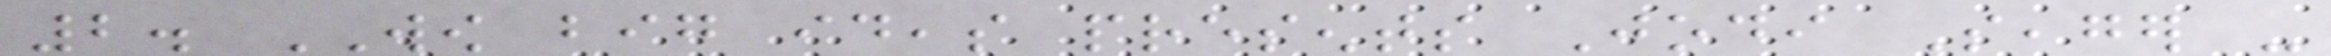2. WOW big ideas presents Jodi Seager -
